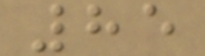85
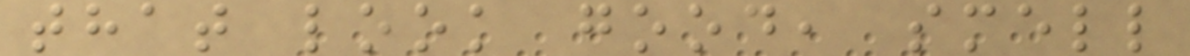that look good, smell
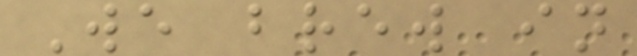We brew in
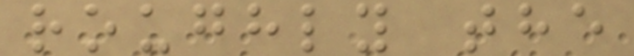roughly the
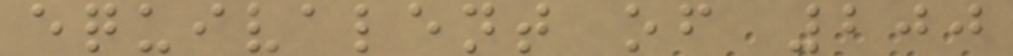equivalent of 200
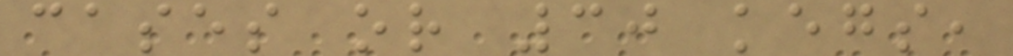cases or 30 kegs,
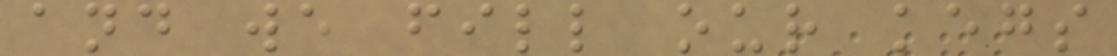and we fill our kegs
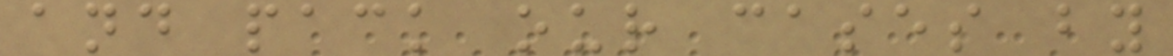and pack our cases by
